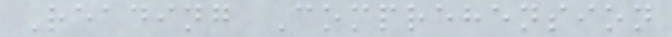Reading Comprehension
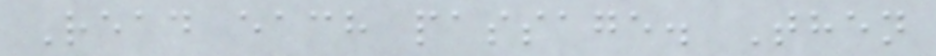Read each passage. Then
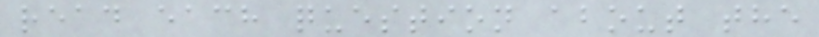read each question about the
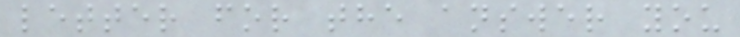letter for the answer you
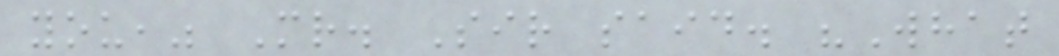you," Mr. Sir said. "What
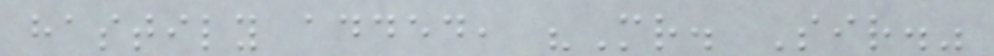hastily added, "Mr. Sir."
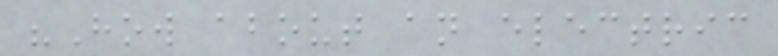"How about an electric
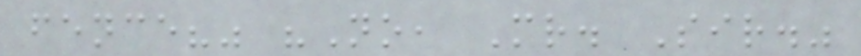fence?" "No, Mr. Sir."
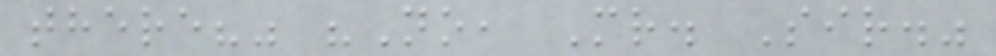there?" "No, Mr. Sir."
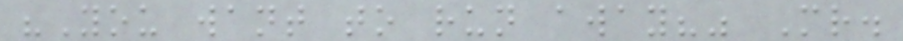"You want to run away?" Mr.
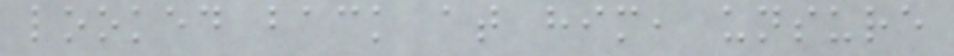looked back at him, unsure
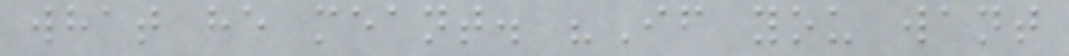what he meant. "If you want
